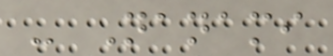- Nanami
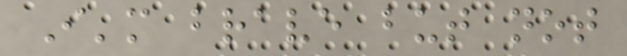I'm brave but not
